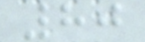80
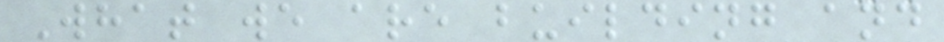What we are building and
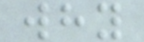why
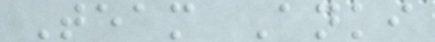Team Anki
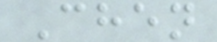Chen
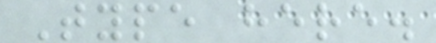Type here.
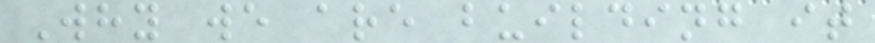Why we are building it
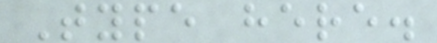Type here.
